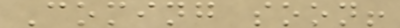Coming soon!
